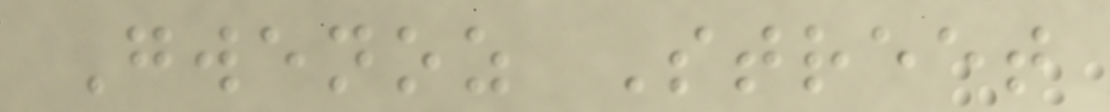Gwenoz Street
